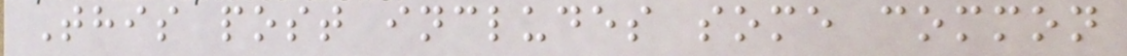This post includes some common
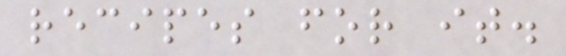recipes for it.
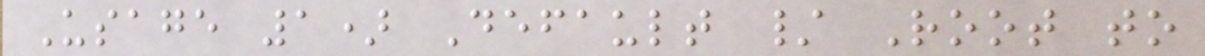Usage 1) Default / Root to
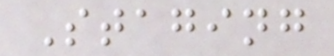Staging
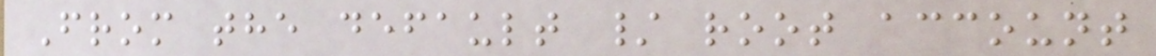From the default / root account
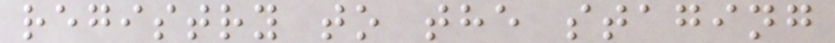registry to the staging
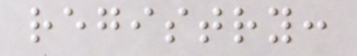registry:
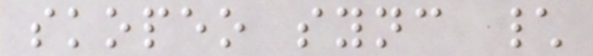skopeo sync \
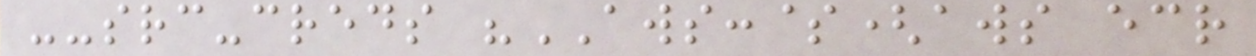--src-creds "AWS:$(aws ecr
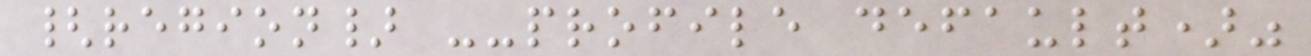{region} --profile default)"
